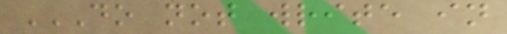DO NOT WRITE IN
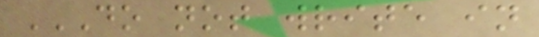DO NOT WRITE IN
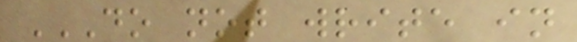DO NOT WRITE IN
